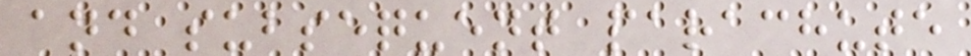and subsequent parachute
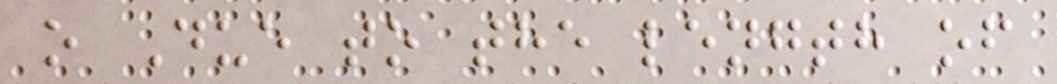o Due to the length of
